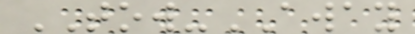TOW-AWAY
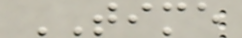TIME
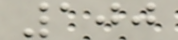100
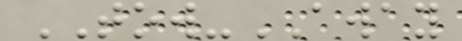TOW-AWAY
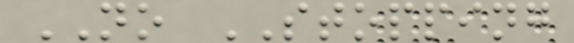NO STOPPING
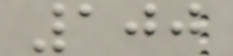100
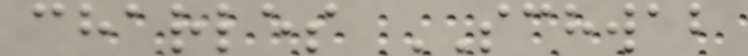charles SCHWAB
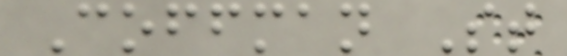Coffman St
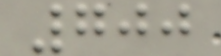700
